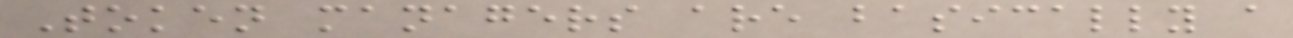Token managers are basically a
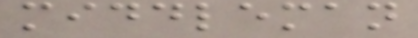middleman
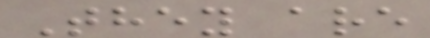They are
